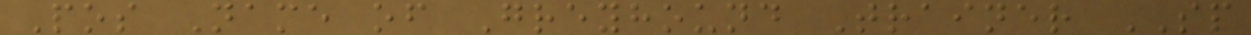Pos Name of Greyhound Trainer SP
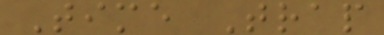Time Trap
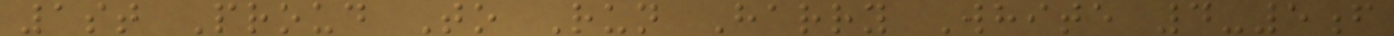1st Proud To Run Harry White 4-5f
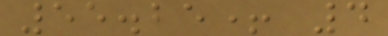55.25+ 4
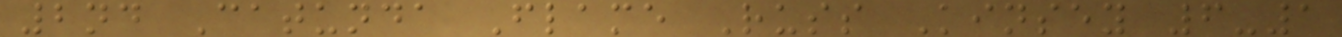2nd Catunda Flame Russ Kinsey 6-1
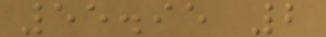55.95 2
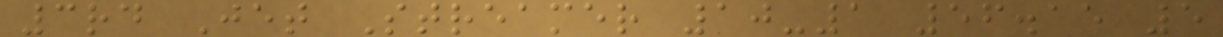3rd Jet Streamer 10-1 56.15 5
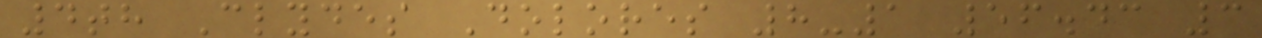4th Clydes Dolores 8-1 56.43 3
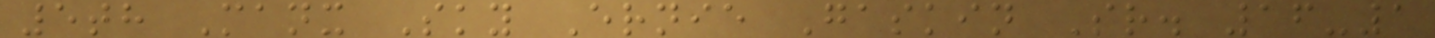5th Manx Sky Ernie Gaskin Sr. 16-1
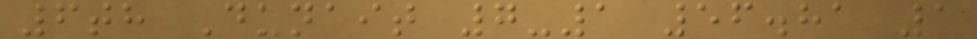6th Dunait 7-1 56.81 1
